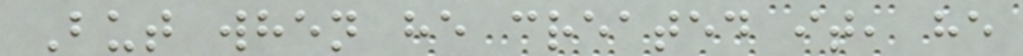But when he created it, he
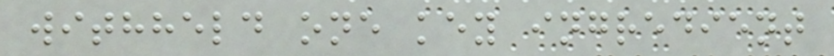withheld one key ingredient
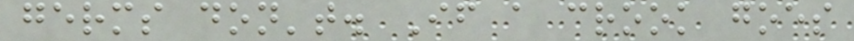germs don't. If a crook goes
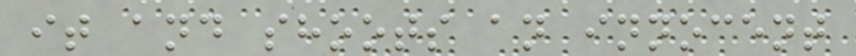it and shoots an innocent
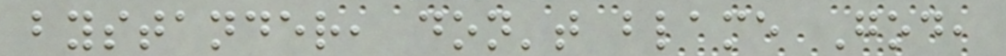bystander, don't blame God,
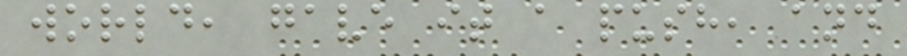world, gave it a push, and
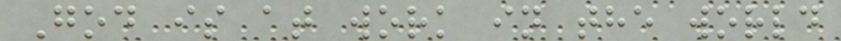God is at work in the world
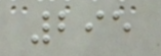295
